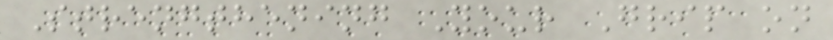Strengthening Your Grip on
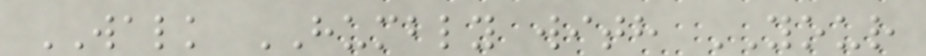WALK HUMBLY with YOUR
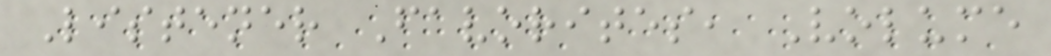Listener Favorites, Volume
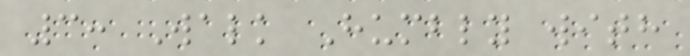3: Walk Humbly with
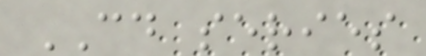CD series
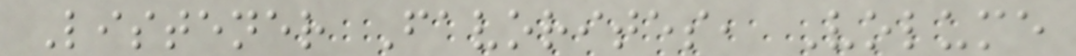Listener Favorites, Volume
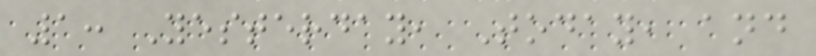1: Yesterday, Today, and
